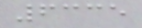6335
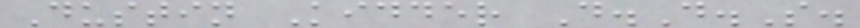Dustin Kidder D.D.S.
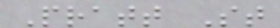Pratt St
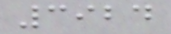3924
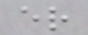er
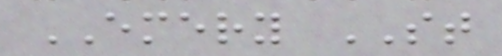EMERY ST
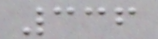336
